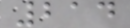214
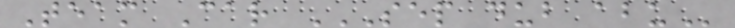Team Car SEP DUB ABU
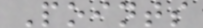Points
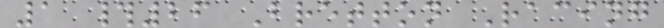1 #26 Bretton Racing
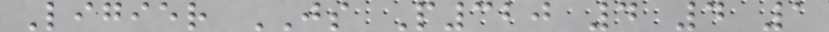Ligier JS P320 4 4 1
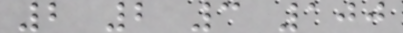2 2 3 100
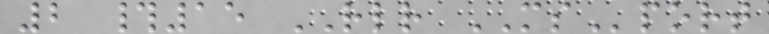2 #15 RLR MSport
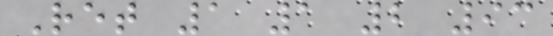Ret 1 1 2 93
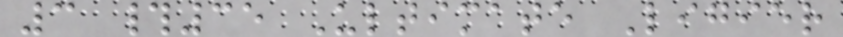3 #35 Ultimate Ligier
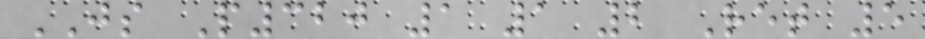JS P320 1 1 2 Ret 5
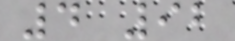4 92
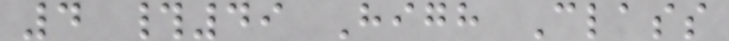4 #49 High Class
